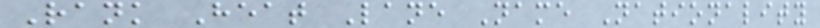Rank Heat Lane Name Nationality
